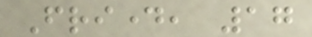Friday, 17
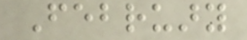February
